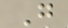G
